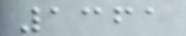1361
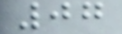07
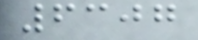6307
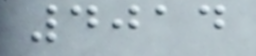4014
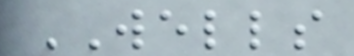WELLS
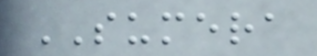SUMERA
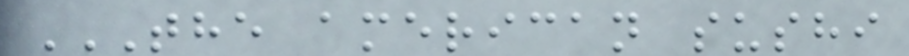THE AMERICAN SUSHI
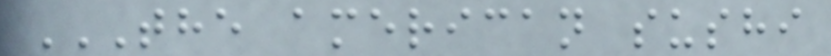THE AMERICAN SUSHI
